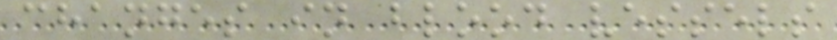changes in blood vessels
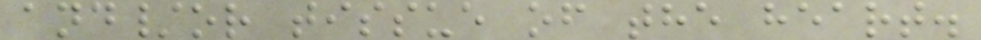and/or tissue of the heart.
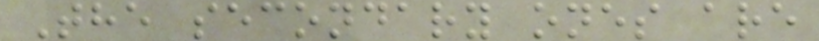The secondary ones are
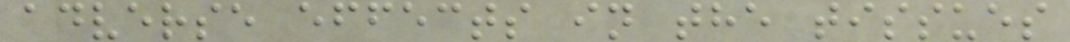adverse effects in the tissues
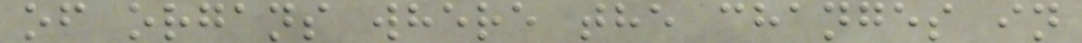of organs where the changes in
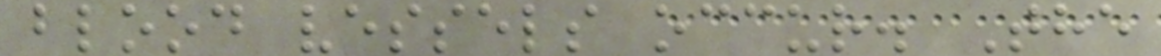blood vessels occur. The
